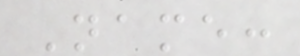Name:
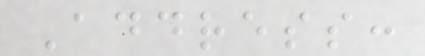Address:
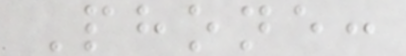Phone:
